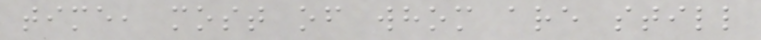time, most of whom are still
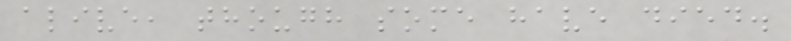alive, though some have died.
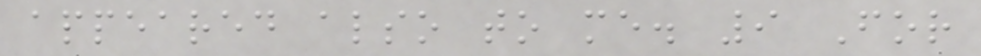appeared also to me. 9 For
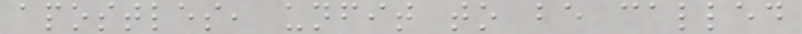apostles, unfit to be called
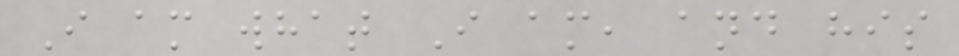I am what I am, and his
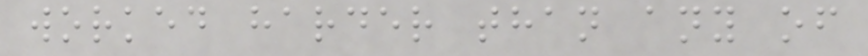worked harder than any of
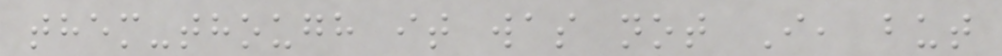them-though it was not I, but
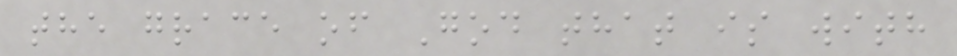the grace of God that is with
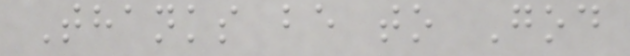Thanks be to God
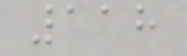118
